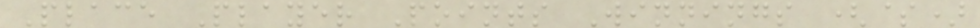Place Player Points Winnings ($)
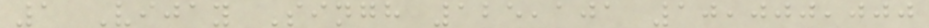1 Vijay Singh 125,101 10,000,000
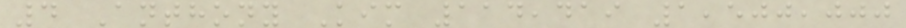4 Anthony Kim 114,419 1,500,000
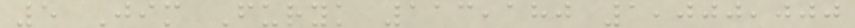5 Jim Furyk 113,180 1,000,000
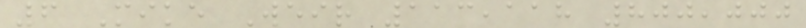6 Mike Weir 113,118 800,000
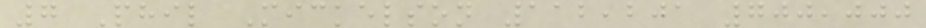7 Phil Mickelson 112,201 700,000
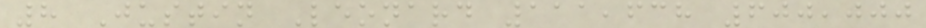8 Justin Leonard 111,638 600,000
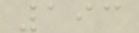193
